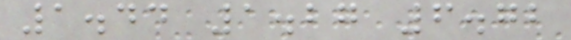1.44 1.27 6.72
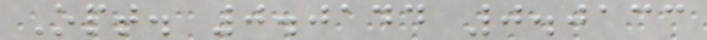Opt. 0.0144 0.0133
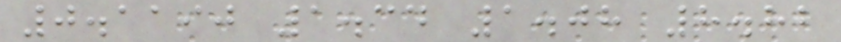0.1190 1.34 1.08 8.82
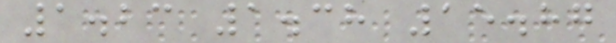1.23 1.38 15.87
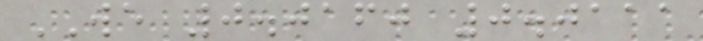WE 0.0160 0.0111
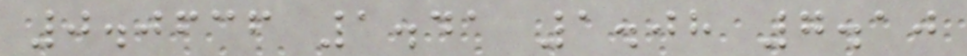0.0636 1.41 1.08 7.10
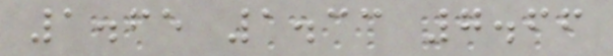1.65 1.33 7.66
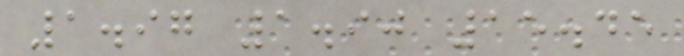1.97 1.90 15.45
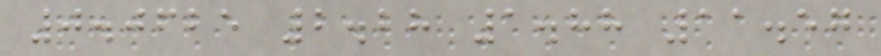0.0625 2.28 1.88 11.57
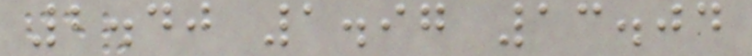2.40 1.97 13.04
